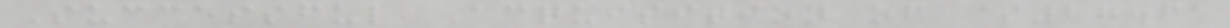Successful Acquisition of $28.61
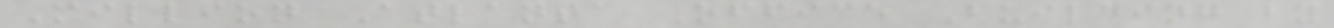Million Atlanta Office Building by
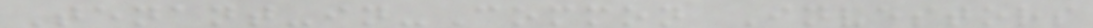Tenant-in-Common Investors
